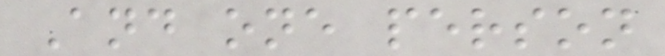And one person
